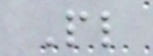Pl
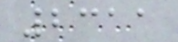2311
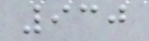930
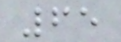65
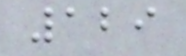129
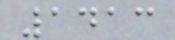1413
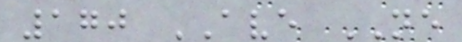170 AVE NE
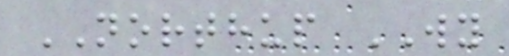NORTHUP WY
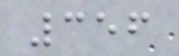356
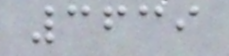3639
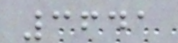3641
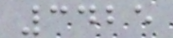3425
